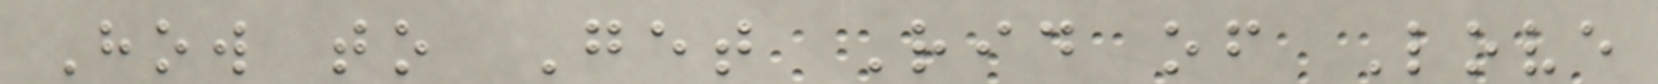How to Get Rid of Love
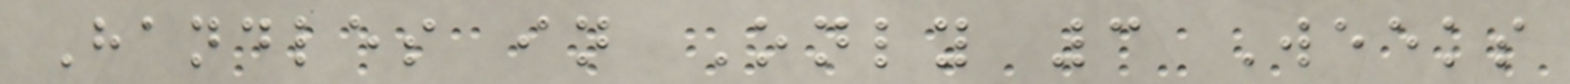Handles in Only 3 Weeks
